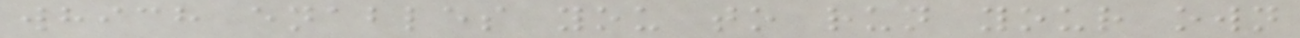which enables you to run your own
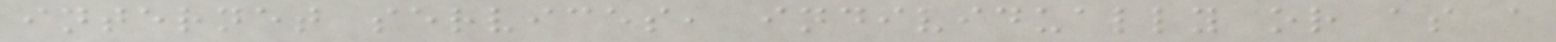internet services, individually or as a
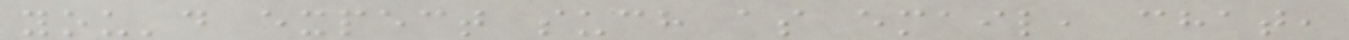you'd expect such as email, chat,
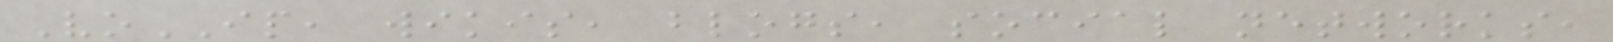VoIP, wikis, blogs, social networks,
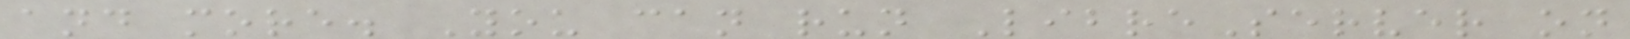and more. You can run LibreServer on
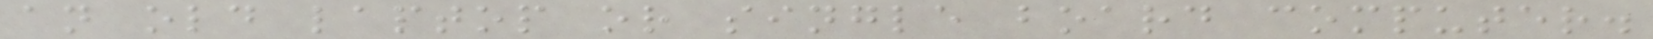an old laptop or single board computer.
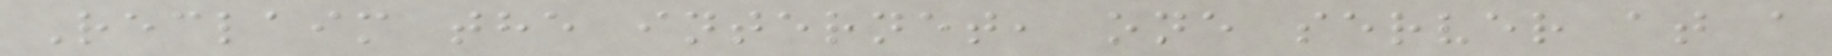Reclaim the internet, one server at a
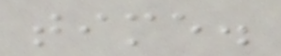time.
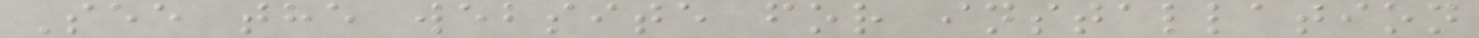See the website for installation
